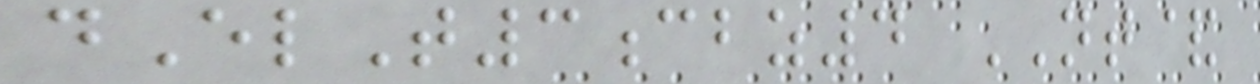dElT3cbz4 NT&
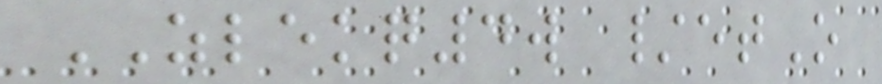ZLEKQ4w /etO
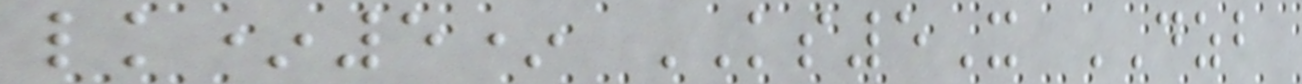lk*5* KS5X DZB
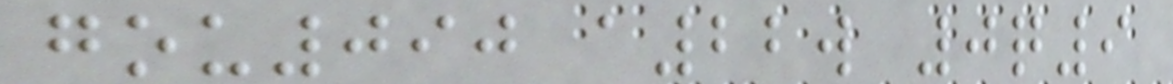gou090 a22w 0q9
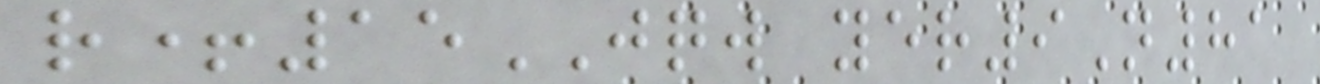r+15JQW yer9N81
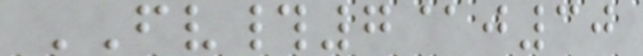FV#7@j30
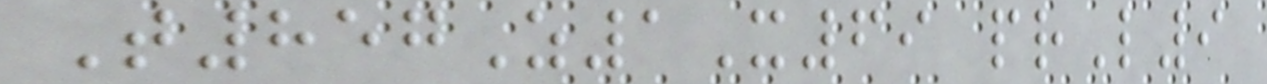T857Z1X69 prL9
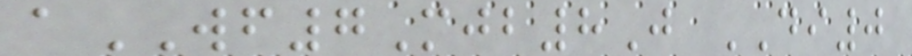aWF7Mjb8J DI0
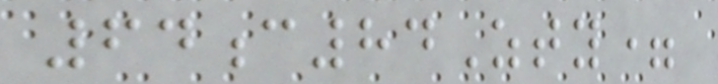64c84Zty=
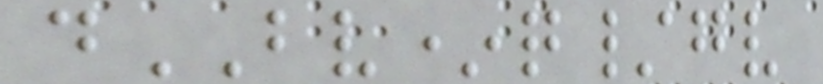dBV*q/gv
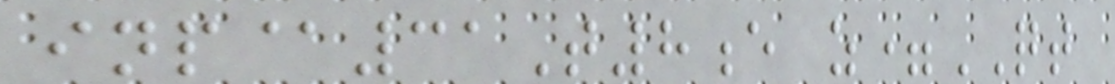inp@31T8e z=QT
